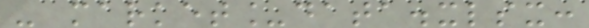- market_data.xlsx:
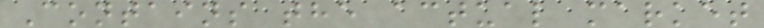Contains the actual market
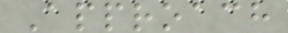Approach
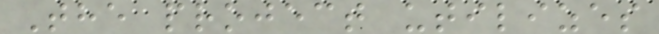The project utilizes
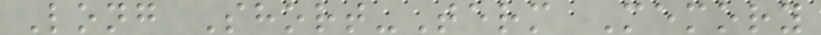Long Short-Term Memory
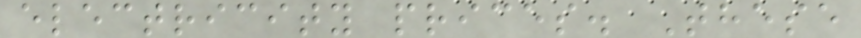electricity prices. These
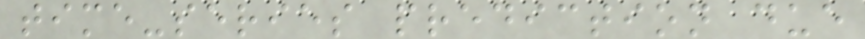time-series prediction due
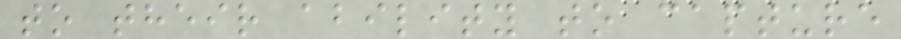to their ability to capture
